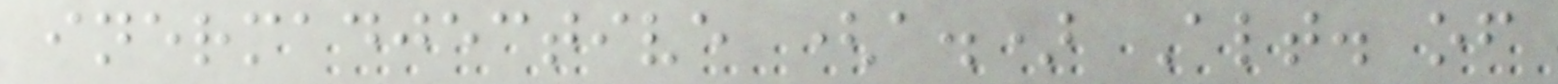inermadjective (a.) Alt. of
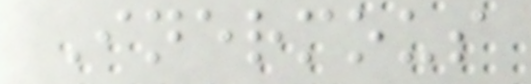Inermous
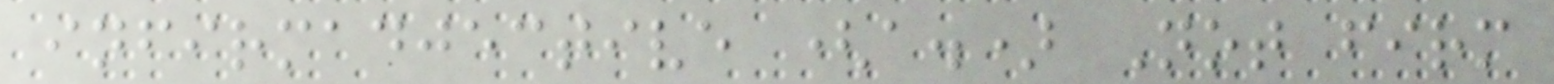infirmadjective (a.) Not firm
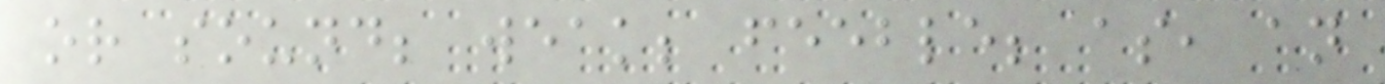or sound; weak; feeble; as, an
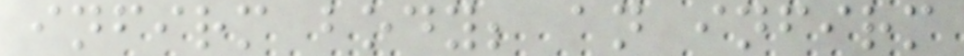infirm body; an infirm
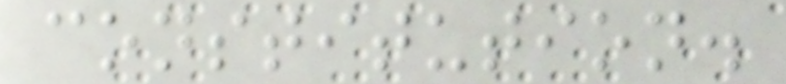constitution.
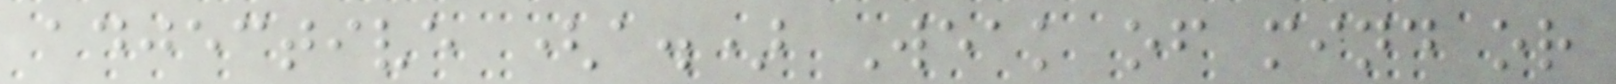adjective (a.) Weak of mind or
